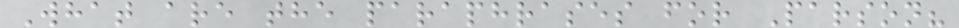What are the paraphrases for Parson?
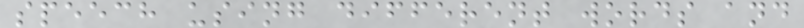speech using different words and
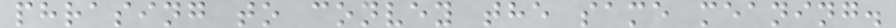phrasing to convey the same meaning.
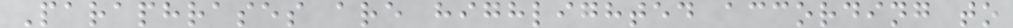Paraphrases are highlighted according to
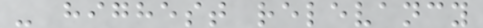- highest relevancy
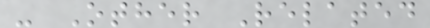- Other Related
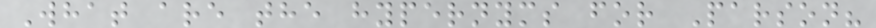What are the hypernyms for Parson?
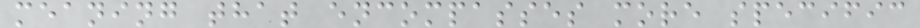meaning that encompasses more specific
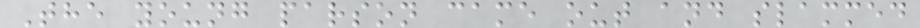The young parson came out and slammed
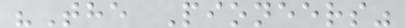"The Pioneers"
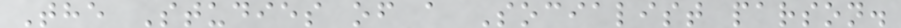The Studies of a Socialist parson.
